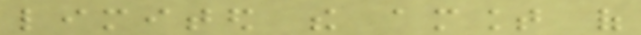limited the amount of
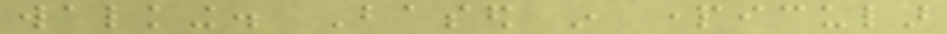walking. Based in particular
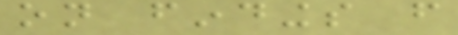on findings from
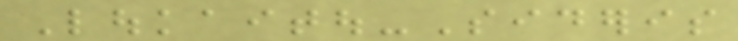Loukaitou-Sideris
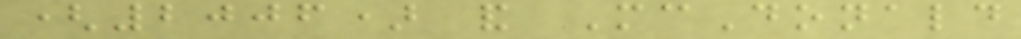(2006) and McDonald
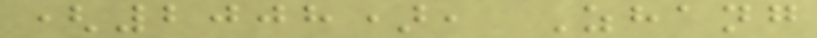(2008), Zhang
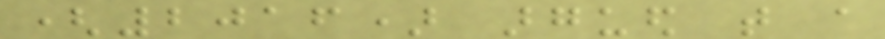(2016) argued that a
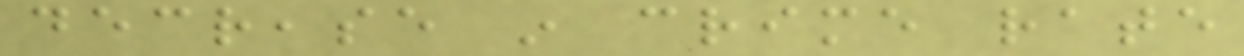decrease in crime rate
